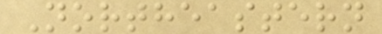Northeastern
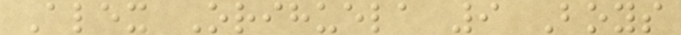Alex Orihuela 9 Boys
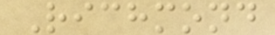Richmond
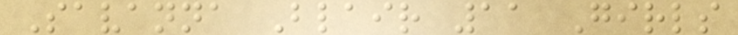Savanna Blair 11 Girls
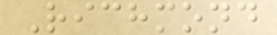Richmond
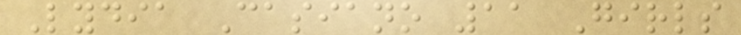Lydia Casiano 11 Girls
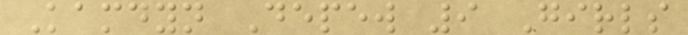Kamdyn Depew 9 Girls
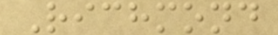Richmond
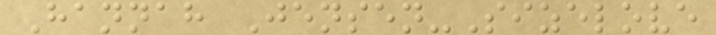Hannah Jensen-Sizelove
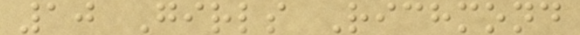10 Girls Richmond
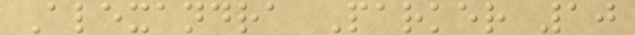Alexandra Parker 10
